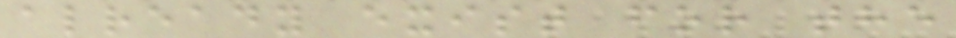already exist for the
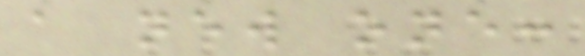a new one:
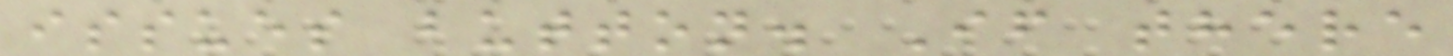issues button. If there
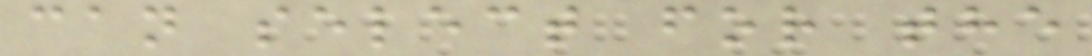can select for the
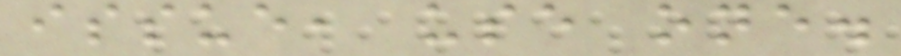issue, use one.
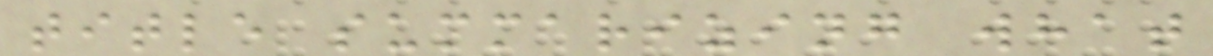title summarizing what
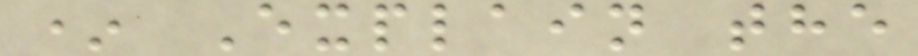* Explain the
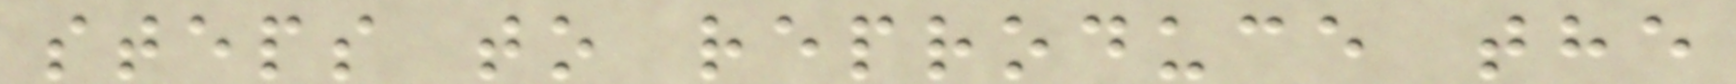steps to reproduce the
